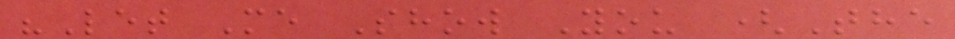"Let Me Show You (The
